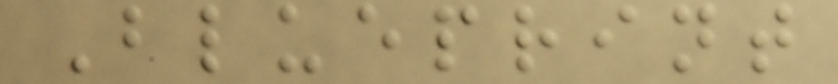Blueprint
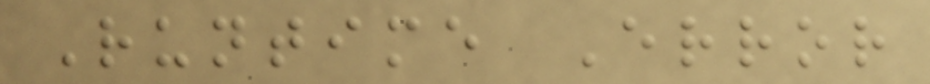Runtime Error
